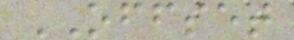OFFSET
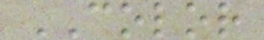COLOR
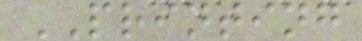PRINTING
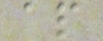ap
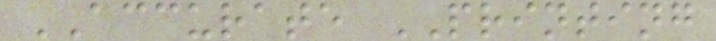ACCURATE PRINTING
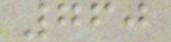760
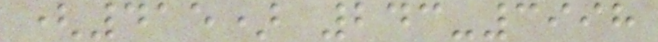(415) 243-3998
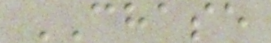CHASE
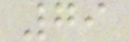79
